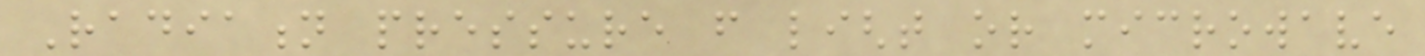Radiation pressure from light or microwave
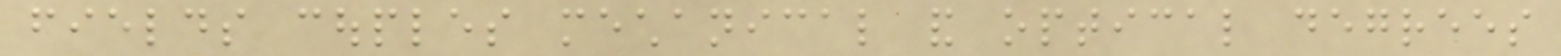fields couples mechanical and optical degrees
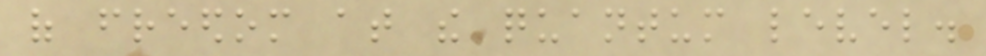of freedom at the quantum level.
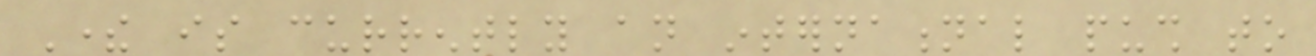There is currently an international push to
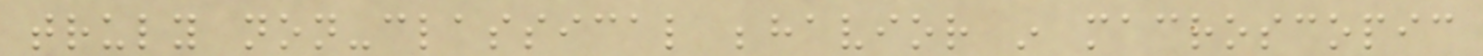truly non-classical behavior in macroscopic
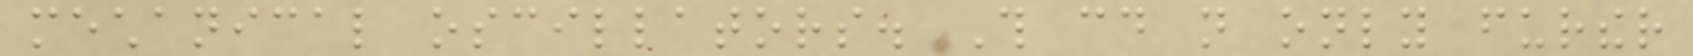mechanical oscillators. This could not only further
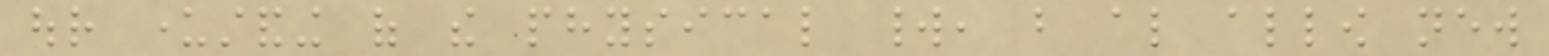our understanding of the physical world, but also allow new
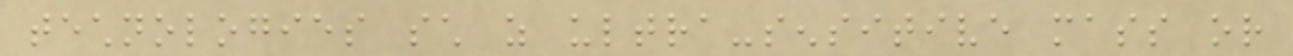technologies such as ultra-sensitive mass or
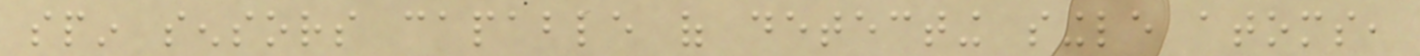spin sensors capable of detecting single atoms,
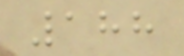188
